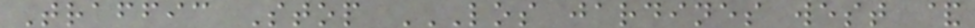Traffic Stop LOS JARDINES WEST &
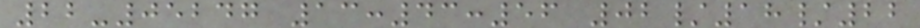22-05247 13:43:56 02/18/22
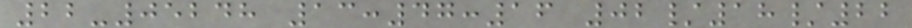22-05248 13:47:16 02/18/22
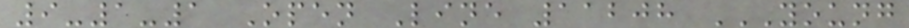9-1-1 Open Line 11208 YOUNG
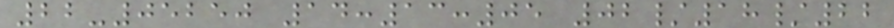22-05250 14:13:05 02/18/22
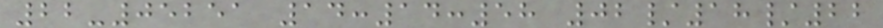22-05251 14:14:58 02/18/22
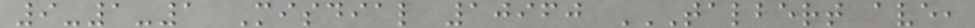9-1-1 Misdial 10960 TALBERT AVE,
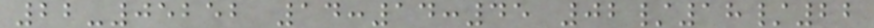22-05252 14:14:45 02/18/22
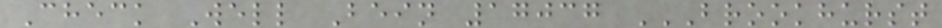Check Well Bein 17037 BROOKHURST
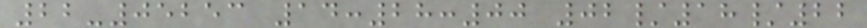22-05253 14:28:00 02/18/22
